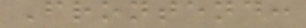Frontend:
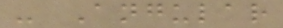- Angular
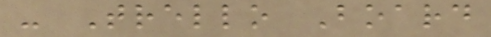- Trello Board
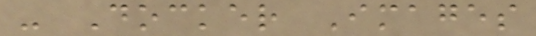- Docker Images
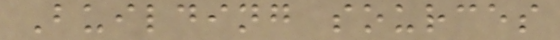Building sources
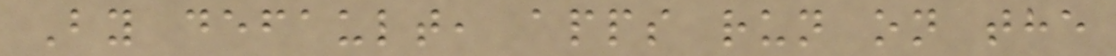By default, apps run on the
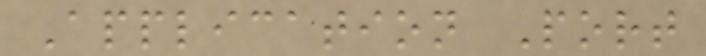Application Port
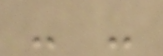- -
